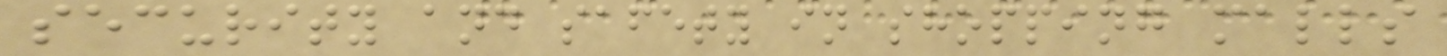security and safety in shopping malls
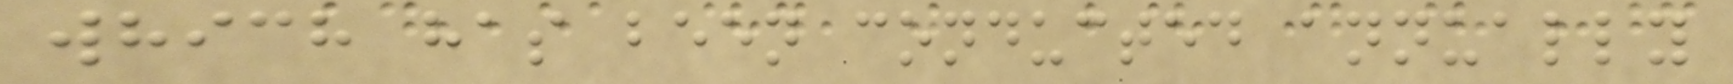which has been conducted annually
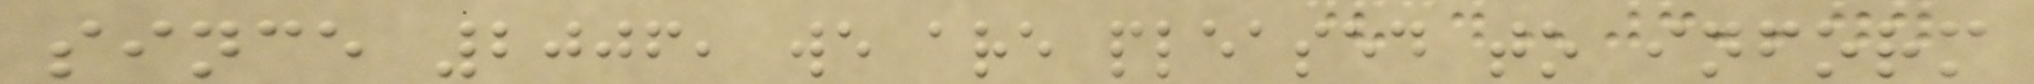since 2006, we are pleased to inform
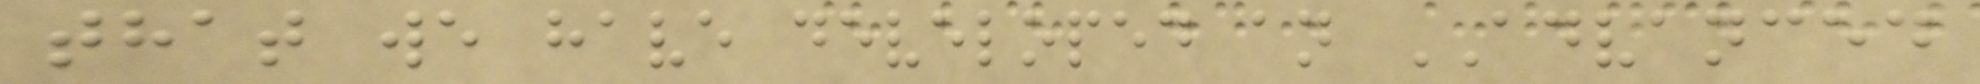that we have developed an ADVANCED
